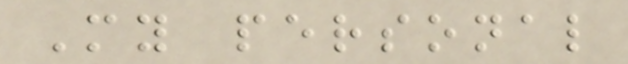My personal
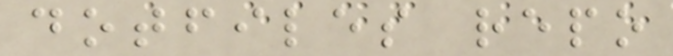dotfiles repo
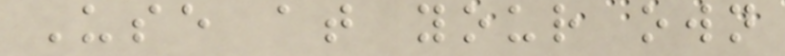Use at your own
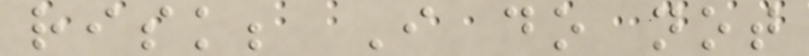risk; I do not
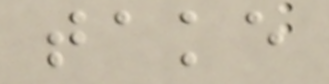take
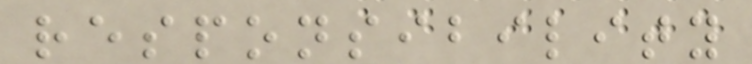responsibility
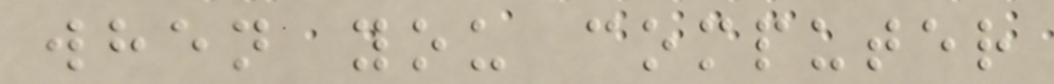when you computer
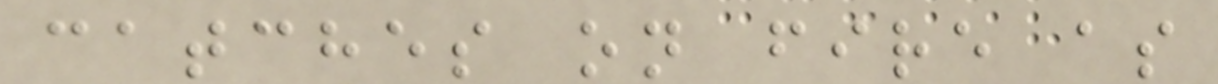catches on fire as
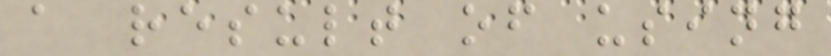a result of using
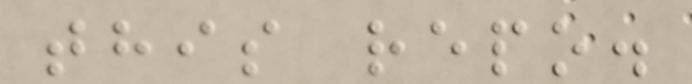this repo.
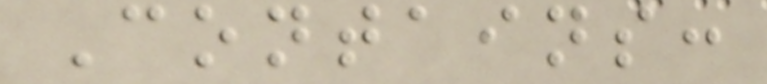Contains:
